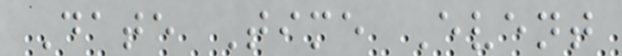Date Time Event
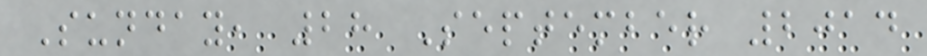Sunday, 28 September 2014
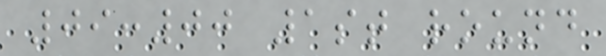09:00 1st round
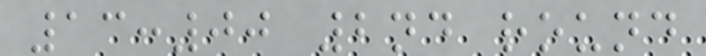13:00 2nd round
